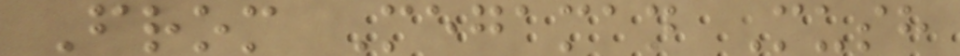From Megaman Mush
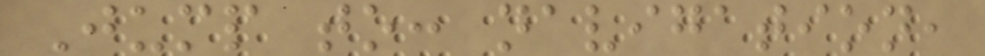Jump to: navigation,
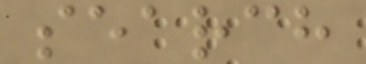search
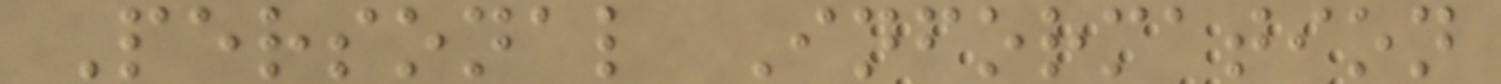Personal Information
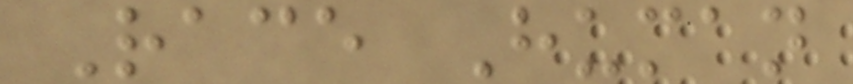Race Human
